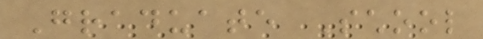Graduate School
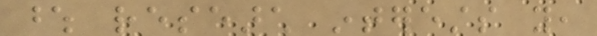whose research interests you,
